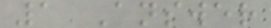1 Answer
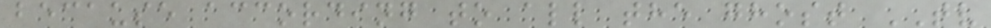because according to all the ghost TV
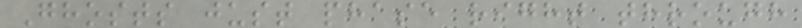Ghosts just phase right through
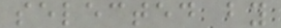selected by
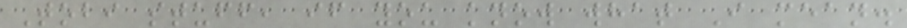Tobi stuff, if you know what I mean.
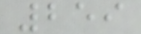259
